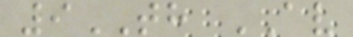9TH AV
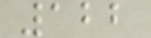122
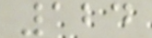124
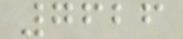7626
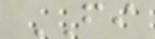FI
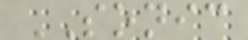SONIC
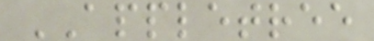APPLETREE
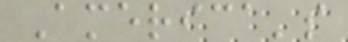America's
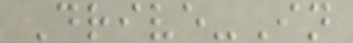Drive-In
